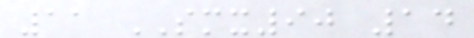11 SMX90 14
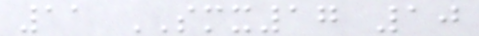11 SMX17 10
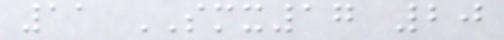11 SMX17 20
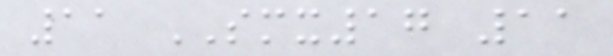11 SMX17 11
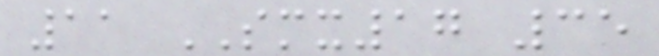11 SMX17 35
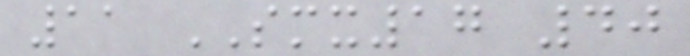11 SMX17 40
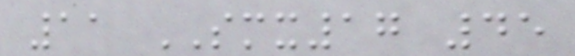11 SMX17 45
